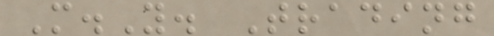M.Y. Trading
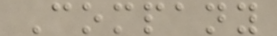Company
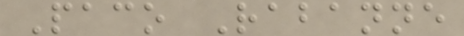Paco Rabanne
